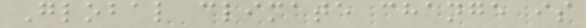Global climate change is
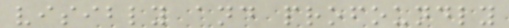visibly and profoundly
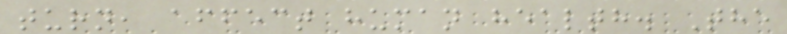turn, affect human health. The
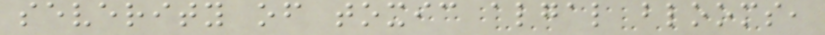severity of toxic algal blooms,
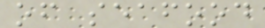of seafood
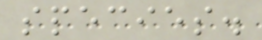species.
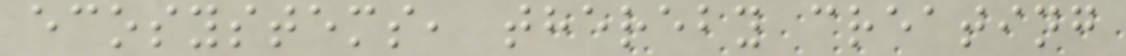ecosystems, thereby creating
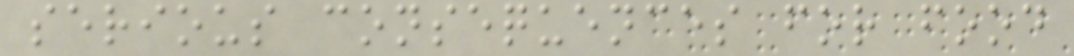serious consequences for food
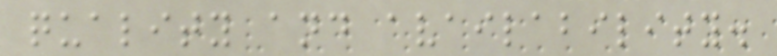quality and availability.
